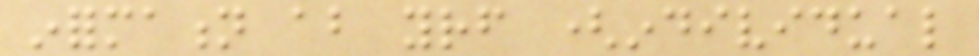information about yourself (individual
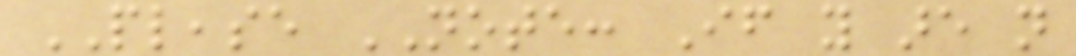PLEASE NOTE: If you are not
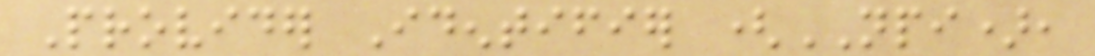Provider Identifier (NPI),
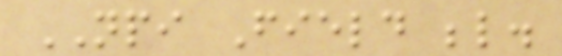NPI Field below.
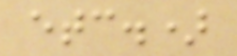etc.)
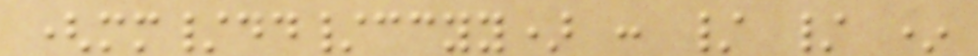(mm/dd/ccyy) : / / *
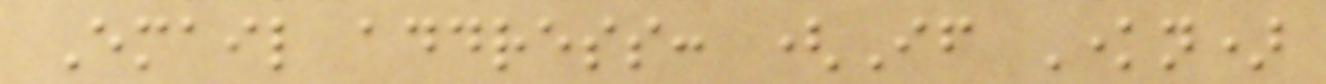Email address: (If Known)
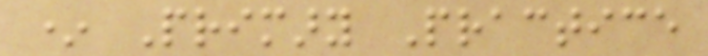* Primary Practice
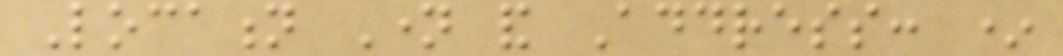Location Name and Address: *
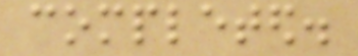completed.
